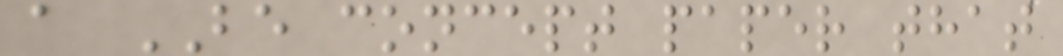a BE concept paper that
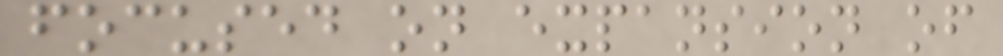focused on expansion of
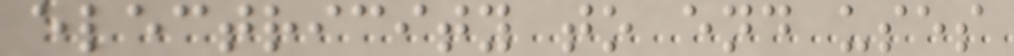electricity to end uses
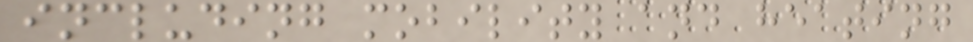including mobility and heating
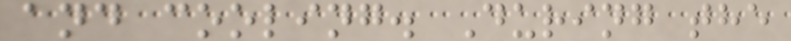and cooling. During the
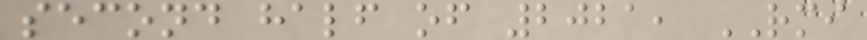second half of 2021, RMI
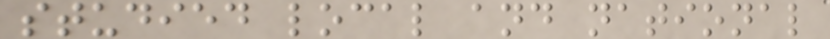studied local and national
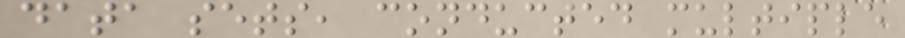data sets, conducted multiple
